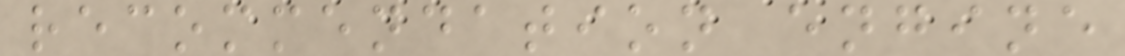recommendation engine
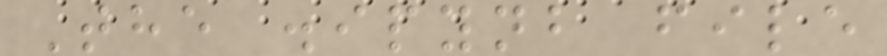The .ipynb file
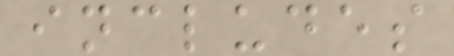includes
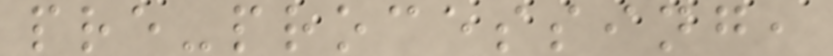pre-processing,
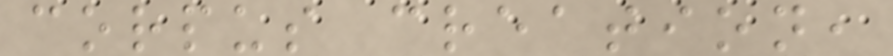corpus creation,
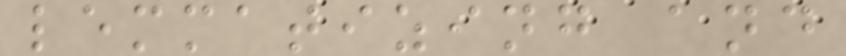lemmatizing and
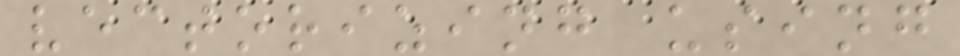vectorizing using
